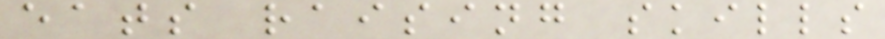eats raising skills
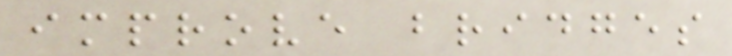improve bridges
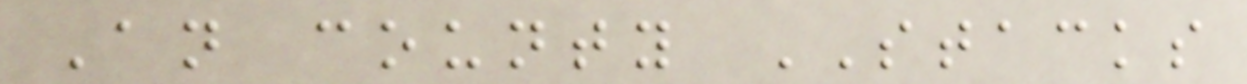An county STACKS
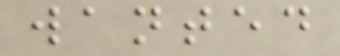wanted
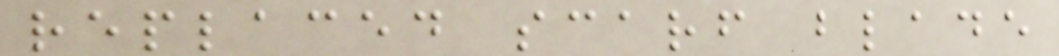replaced scarf blade
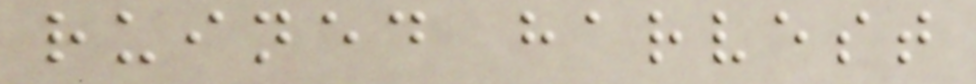ruined harvest
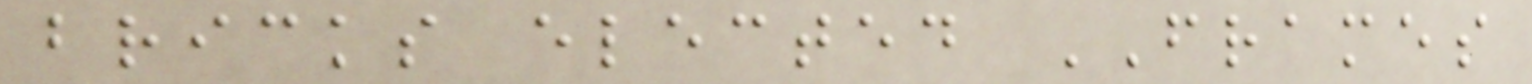bricks elected FRAMES
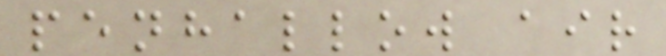penhallow air
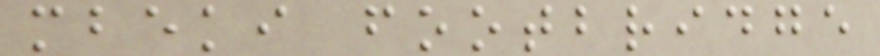mbeki footbridge
